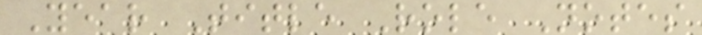Year Title Role Notes
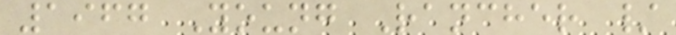1967 Young Rancher /
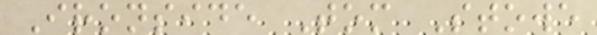Ironside Tom Stowe
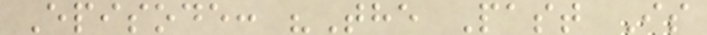Episode: "The Past Is
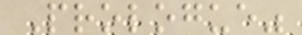Prologue"
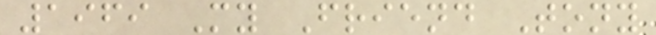1969 My Friend Tony
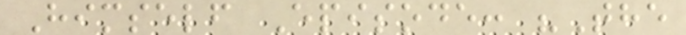Himself Episode: "The
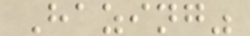Hazing"
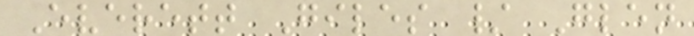Everett Giles / Glen
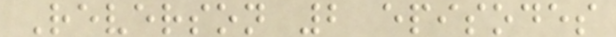Reverson 2 episodes
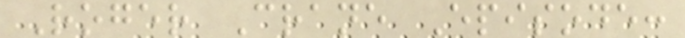Roger Crane Episode:
